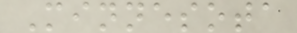Minnesota
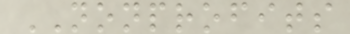NONPROFITS
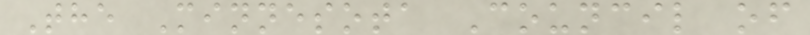The Minnesota Council of
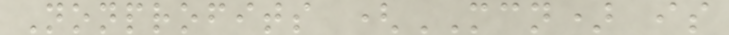Nonprofits (MCN) is
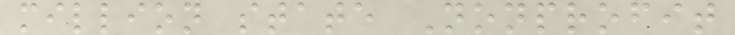million state Nonprofit
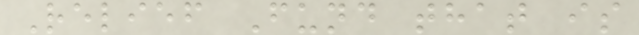Relief Fund that is
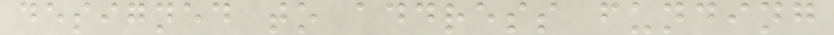designed to address funding
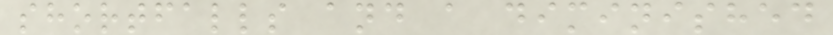shortfalls and a diminished
